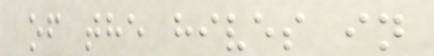of the hives in
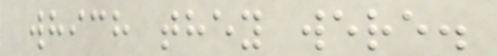which they were.
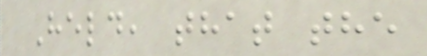Held, that the
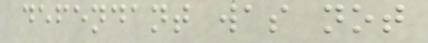defendant was not
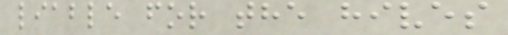liable for the hives
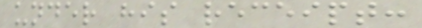under his receipt:
